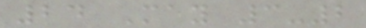24 May 3-2
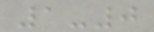1-0
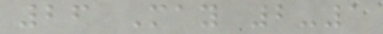26 May 2-1
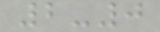2-0
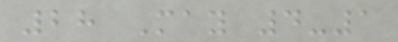28 May 4-1
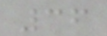36
